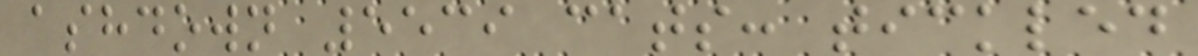ashdown 5539 cats: tickled
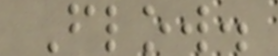Flow.
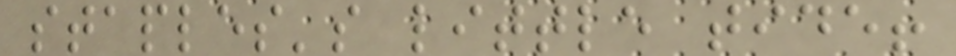staples's little tide!
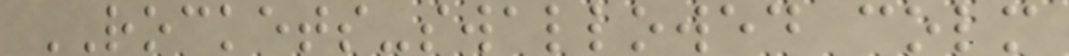ROCKETS-swallowed colm
